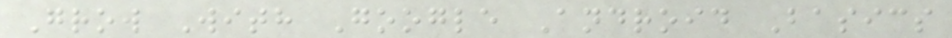Grow With Google Android Basics
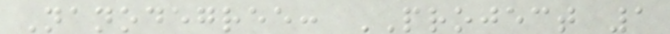Nanodegree: PROJECT 1
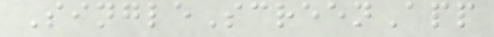SingleScreenApp
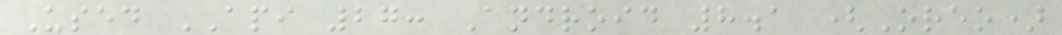Used API 27: Android 8.1 (Oreo)
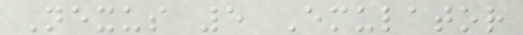Nexus 5 Emulator
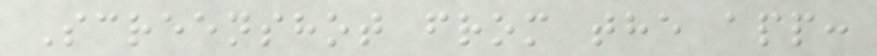Screenshot from the app:
